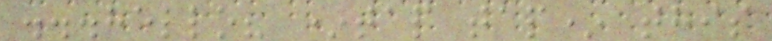...hello? *tap tap* this
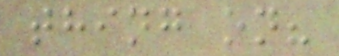thing on?
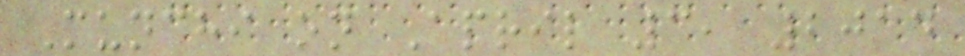Munchi on April 3, 2014
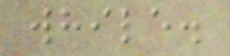while.
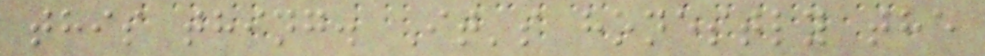this thing. It's honestly the
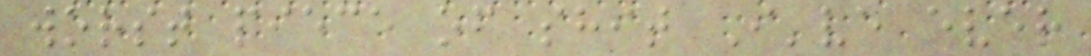worst piece of shit I've ever
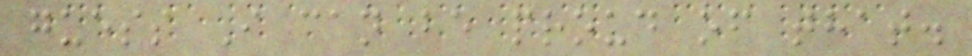guess I can be proud of that.
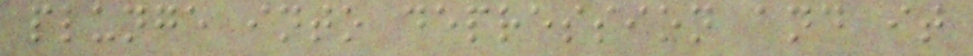plunge into depression and it
